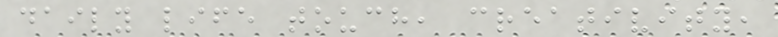daily life touch, creativity,
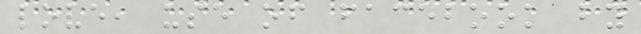love, use of facebook by
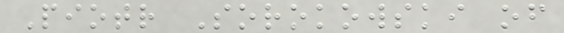Piotr Sorokowski of
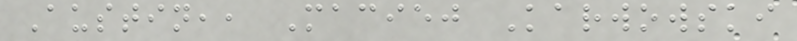Austin,, Maciej Karwowski
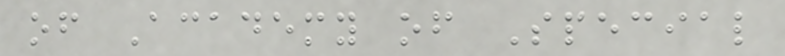of Academy of Special
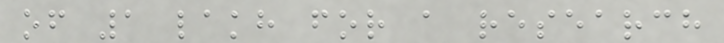of 1 lakh for a research
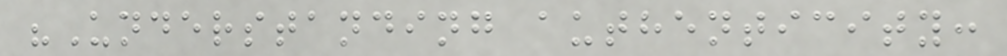"Understanding authenticity:
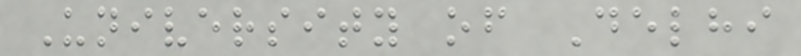University of Delhi
